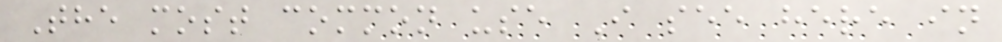The most common use I see here in
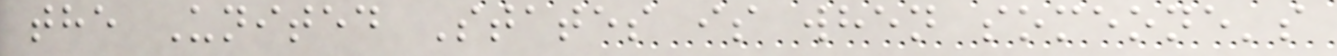the United States is when someone's
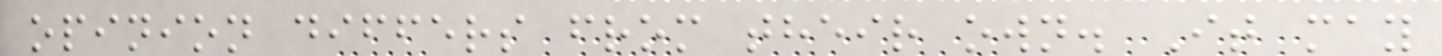opinion differs from their own. It may
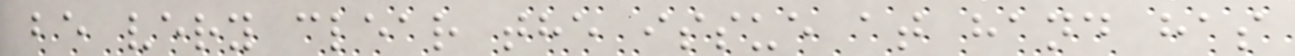be very clear the issue at hand has
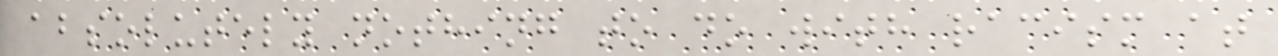absolutely nothing to do with racism at
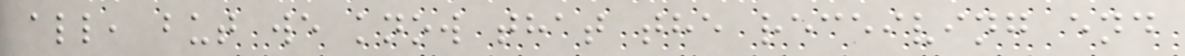all, but we know that the receiving end
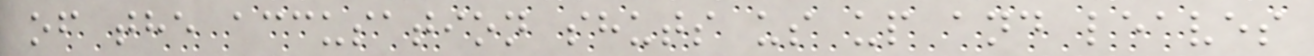of the accusation shuts us up and leaves
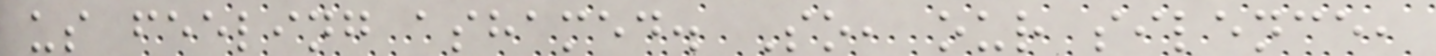us feeling ashamed. So, our silence,
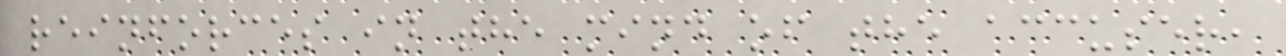reinforces in the mind of the accuser,
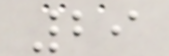29
